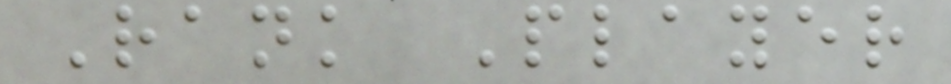Rank Player
